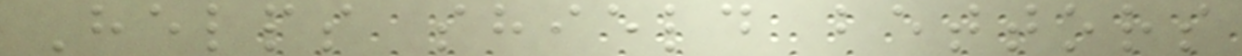Helps shield bettors
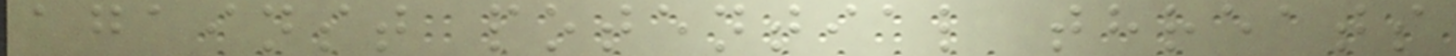against potential threats
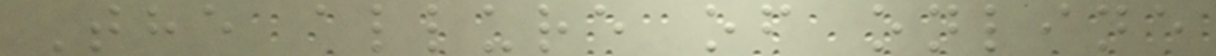The allure of online
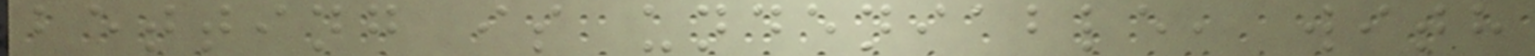betting is undeniable, with
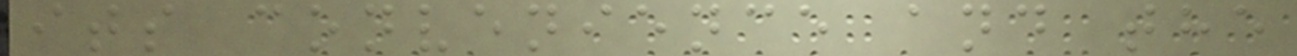its convenience and the
